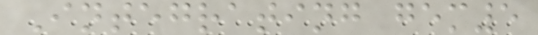Integrating gem5
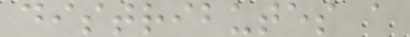distributes a
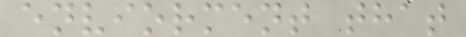enviorment that
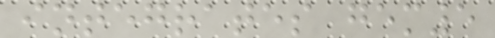integrates gem5
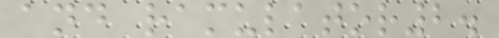and ramulator2.
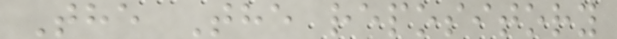The The repository
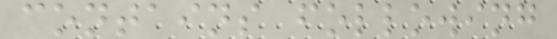contains following
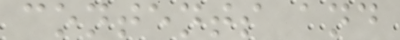contents and
